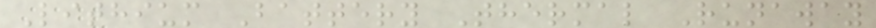Lithium Battery Thermal Runaway
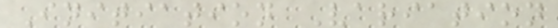Initiation Variation
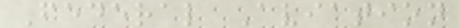Federal Aviation
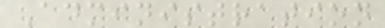Administration
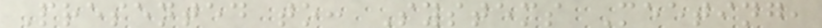Presented to: Systems Meeting,
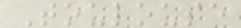Toulouse
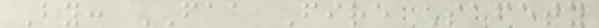By: FAA Fire Safety
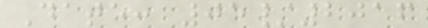Date: 05/2016
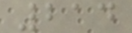214
